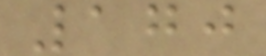170
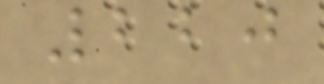220
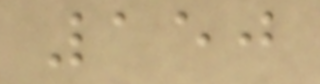150
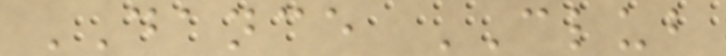DANCE CLUB
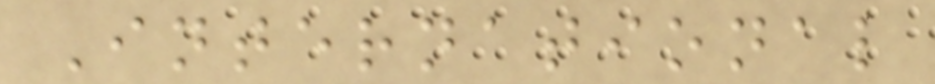International
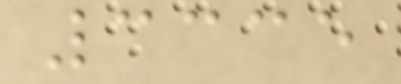3335
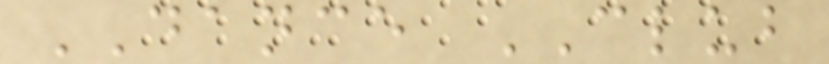DANCE CLUB
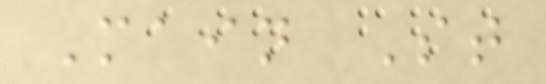Main St
